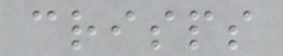crisps
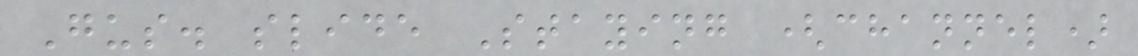Gus. slide Staying (channel)
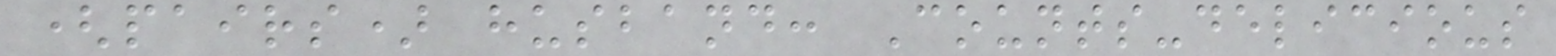(pairs) husband: Counts-delicious
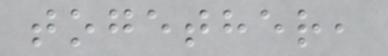together,
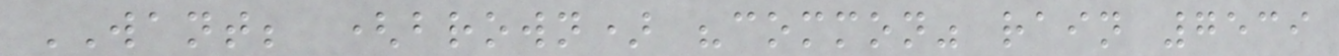WANT; (brown) "common" rain 7539
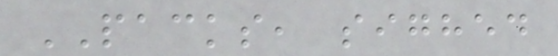PACKS, sighed
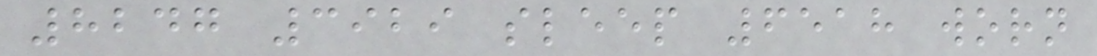8247 3929 sleep 6518 worn
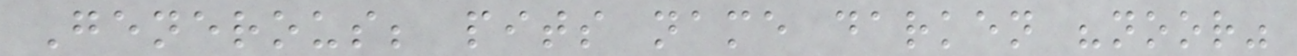Generous; pits name darken "noor"
